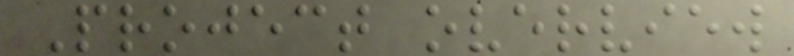Project overview
